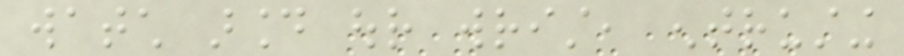watch around our wrist, entrusting
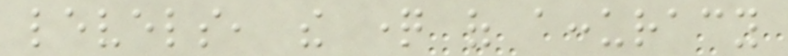levels, the question of accuracy
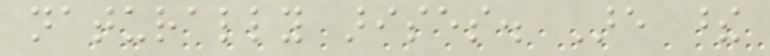naturally arises. Are these
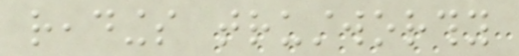readings trustworthy
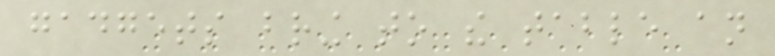gadgets bring to the table an
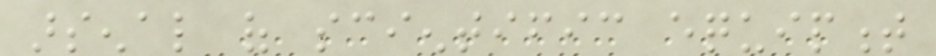arsenal of scientific equipment
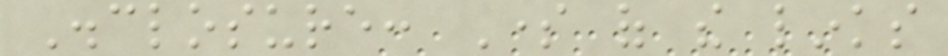Disclosure: Some of the links
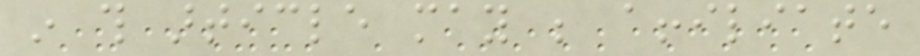in this article may be affiliate
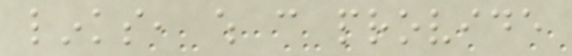links, which can provide
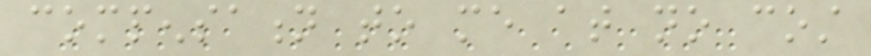compensation to me at no cost
